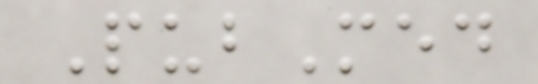PubMed
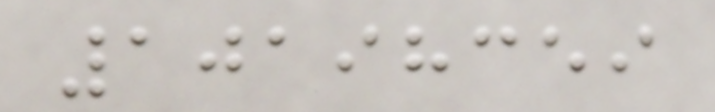10198359
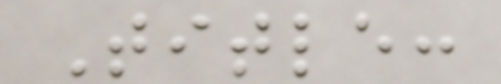Title:
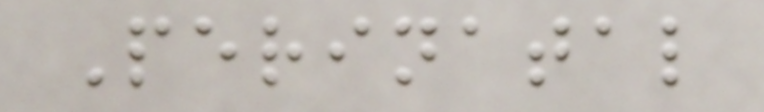Perinatal
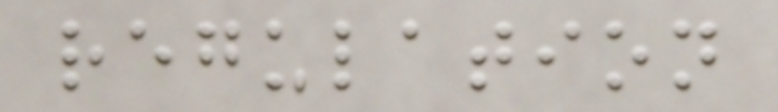regulation
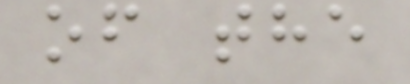of the
